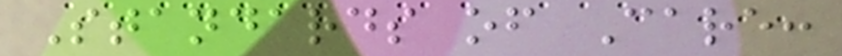Standards of Care:
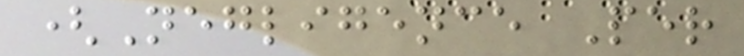(Negligence Per
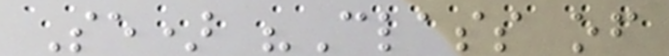Se) "Class of
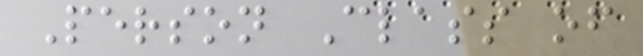Person Class of
